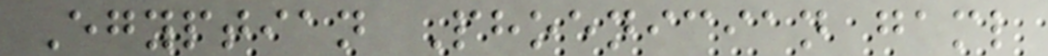Egyptian Phoenician gaml
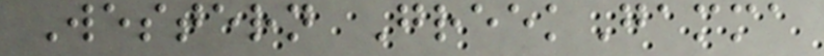Western GreekGamma
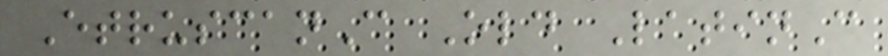EtruscanC Old LatinC
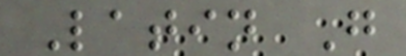Latin G
